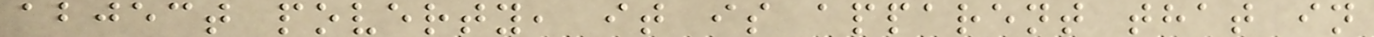abject poverty, it is apparent that in
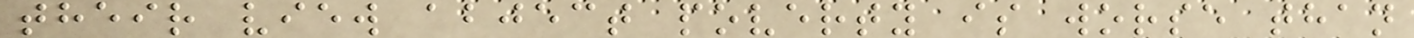their view abject poverty is worse than
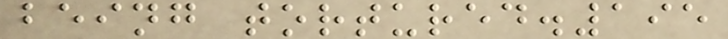being tortured.195
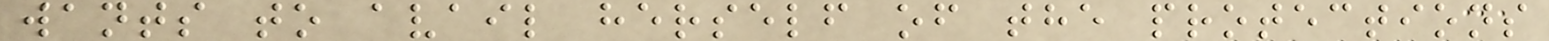wants to avail herself of the protections
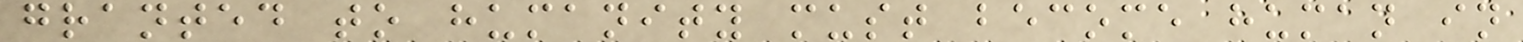granted to humanity must become human in
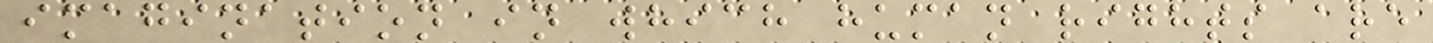imagination in which human rights are
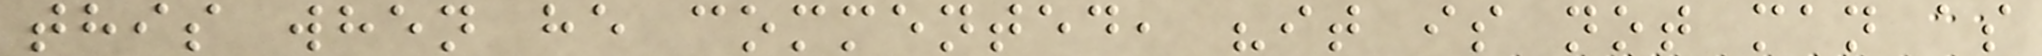this when he commented, "it is not man as
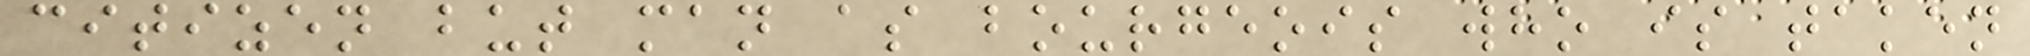citizen but man as bourgeois who is taken
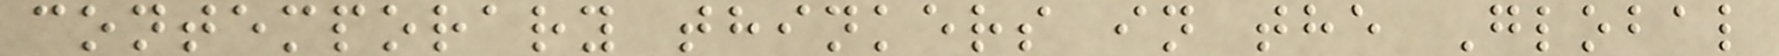contemporary thinkers in the Global
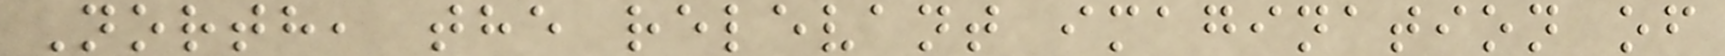North, the relevant imagination of
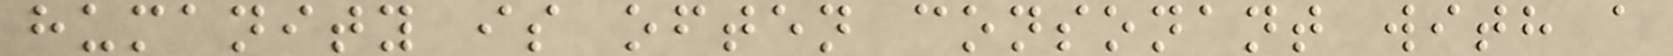humanity is often consonant with a
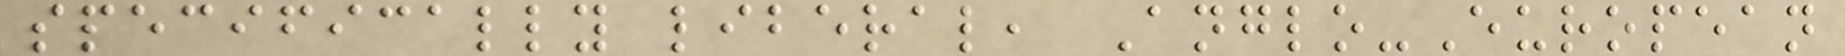specifically liberal, Anglo-European
